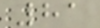81
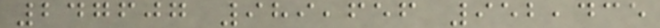247607 989,656 952,435
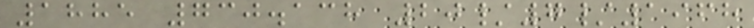1885 730.138 20/7/1968
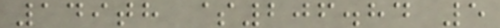149th $206.84 5
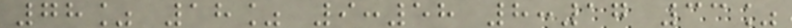78% 18% 9:58 8:17 33%
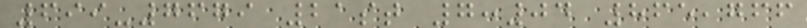699-7679 21st 7:04 865,766
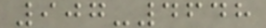907-4648
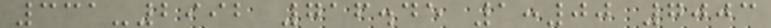331-2992 716.45 1:00 7003
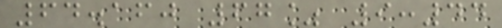64.160 67% 9:44
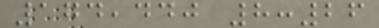174,440 8:26
